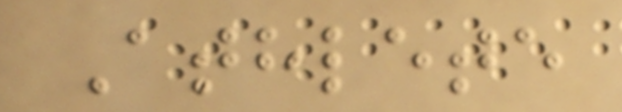Athlete
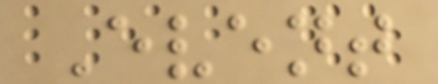Event
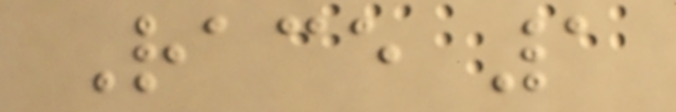Race 1
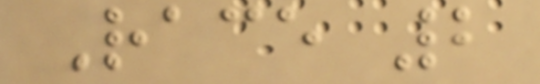Race 2
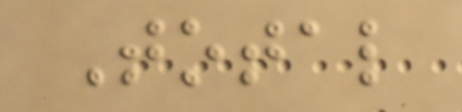Total
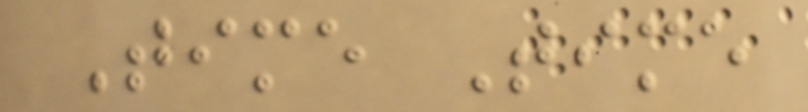Time Time
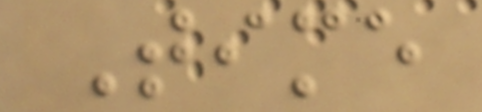Time
